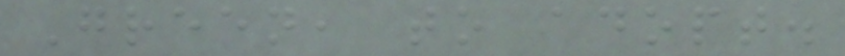Green, to adopt.
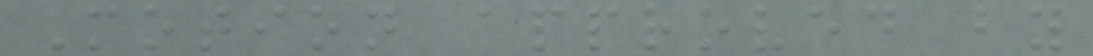Motion approved by
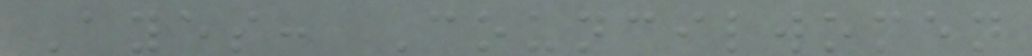Ayes: Councilwomen
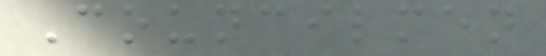Councilmen
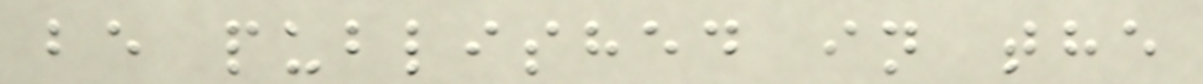be published in the
